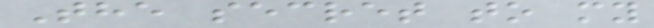The secret to my
